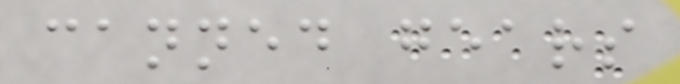canned gears
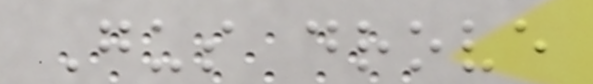Gus drove
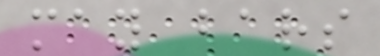may bars
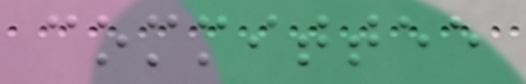committee
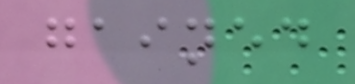gained
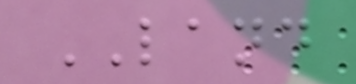LAND
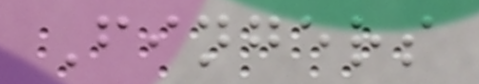Fingers
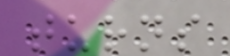turns
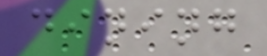dining
